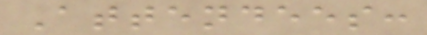Attendees:
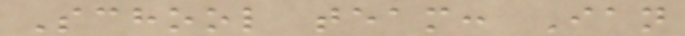School team: Ian
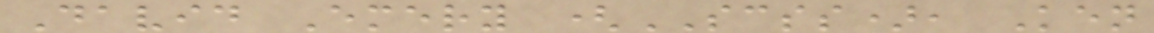David Emery (SCSS), Ken
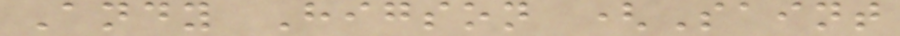Andy Higson (Saint
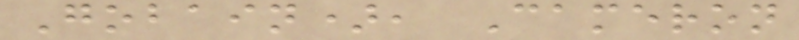Gobain), Cameron
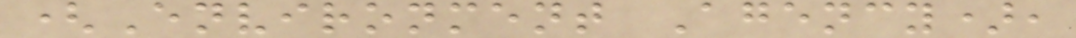(Environment Agency),
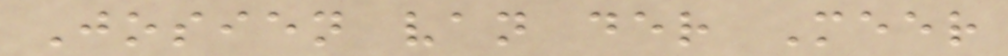Josien van der Meer
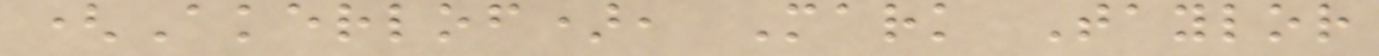(Akerlof), Mark Taylor
